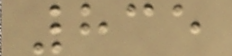835
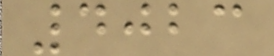4023
